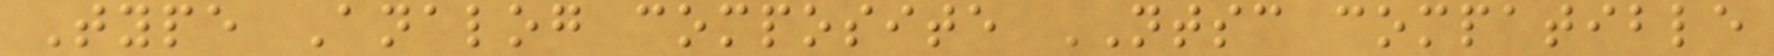Type Analog composite NTSC compatible
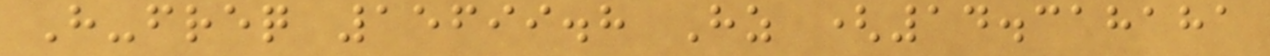H-freq 15699.8 Hz (14.318181
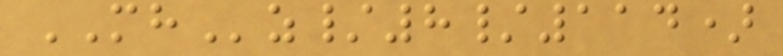MHz/8/114)
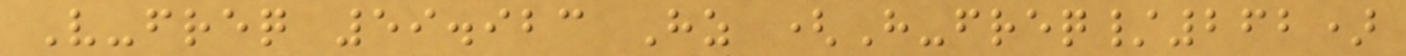V-freq 59.923 Hz (H-freq/262)
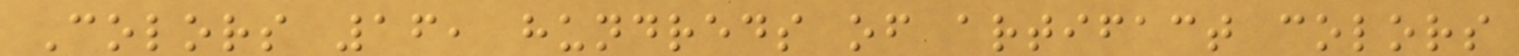Colors 16, hundreds of artifact colors
